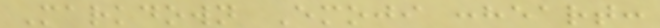Markdown Emoji :heart:
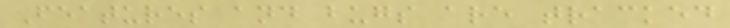Features and bugs are tracked
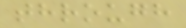through
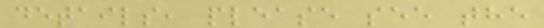details, please see the
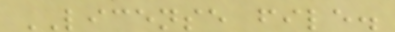LICENSE file.
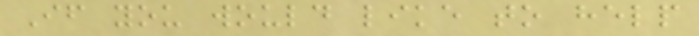If you would like to help
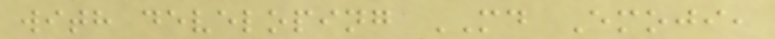with developing MD Emoji,
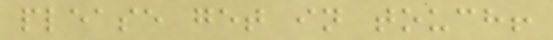please get in touch!
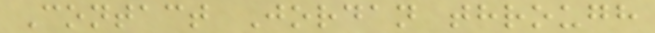Contact Jordan through
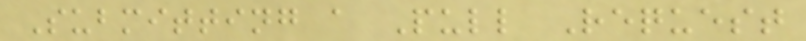Submitting a Pull Request
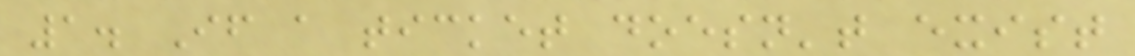1. If a ticket doesn't exist
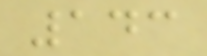143
